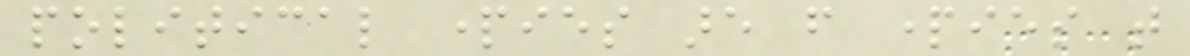political parties are from parties that
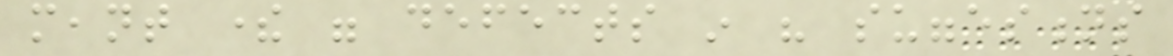meant there were defects in his suggestions
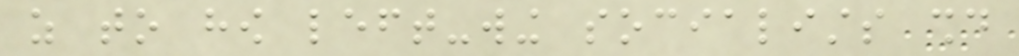as to how left-wing socialists should
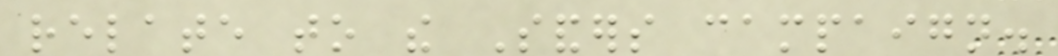relate to the Sanders campaign.
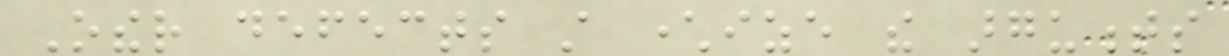Other defects still characterize the arguments
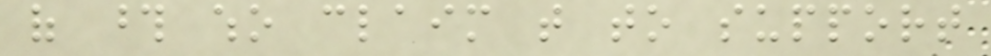of those who claim that to support
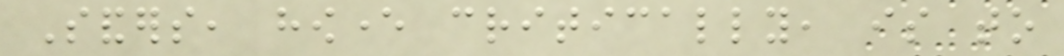Sanders, however critically, is to
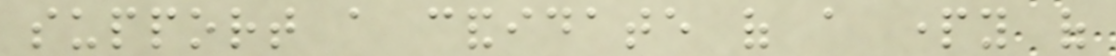support a candidate of a party of
